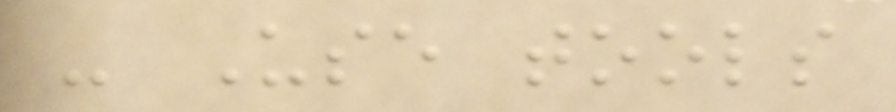- Use tools
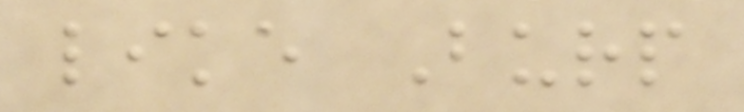like Burp
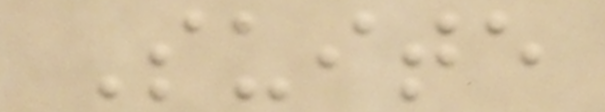Suite
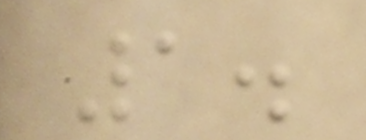1.
